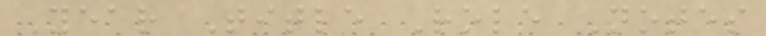Year Title Role Notes
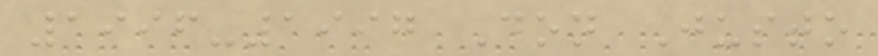1996-1997 Don Justo
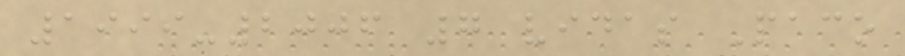1999-2006 7 vidas Paco
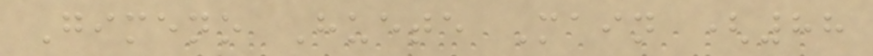Gimeno Huete Main (88
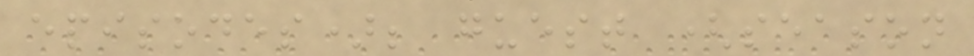episodes); guest (season
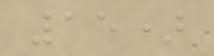15)
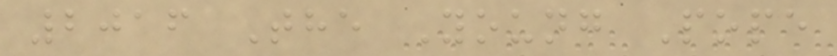2016 The Young Pope
